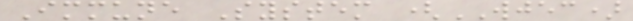Immune System (WJEC)
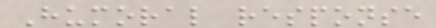Humoral response
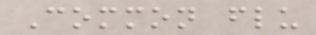Common flu
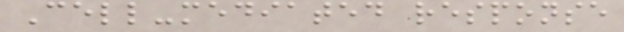Cell-mediated response
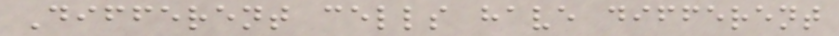Different cells have different
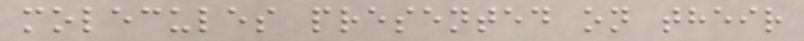molecules presented on their
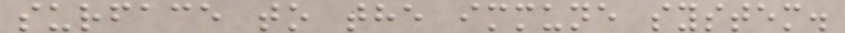surface to the immune system.
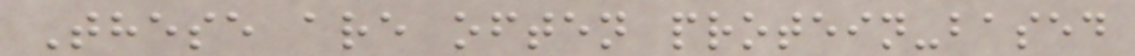These are often protein-based
